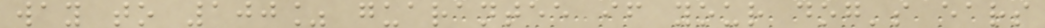way to 100% guarantee if your dog's ears
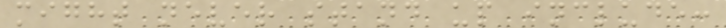might never stand up include:
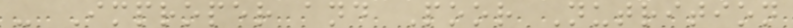- Improper and Poor Nutrition
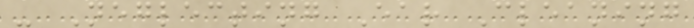- Neglecting Ear Cleaning
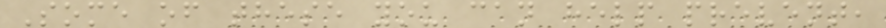Some of these you can help prevent,
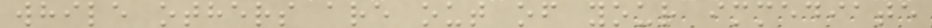while others are out of your immediate
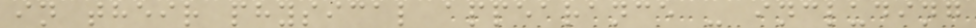in their physical appearance - including
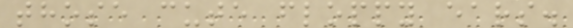those cute floppy ears.
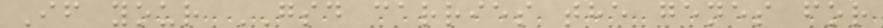If your GSD carries the genes for
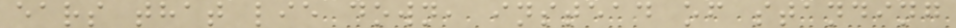ears that lie down, instead of standing
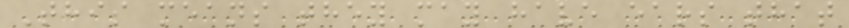This means they may have ears that
